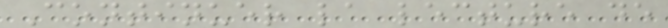Continuer la lecture de
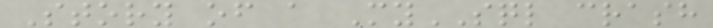Story of a MySQL crash
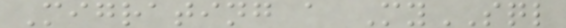Migrating a MySQL
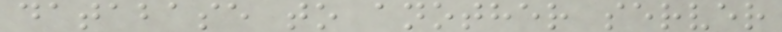database to another server
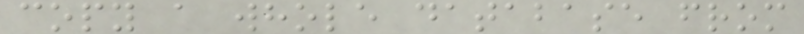copy a whole database from
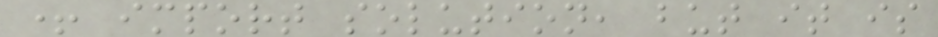+ import solution, but it is
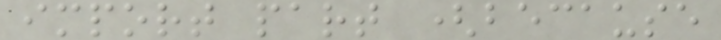import part (because
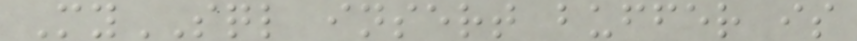MySQL insert buffer is
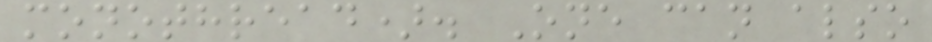monothread). One can also
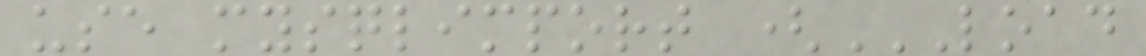use mysqlimport (LOAD
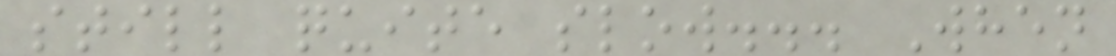still quite slow... When
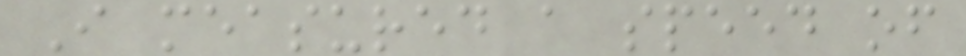I measured a speed of
